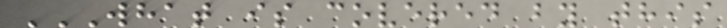WHAT IS COVERED BY THIS
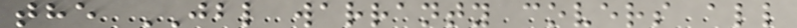the JBL warranty covers all
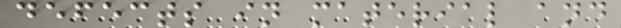defects in material and
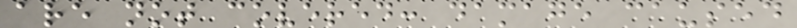are not covered: damage caused
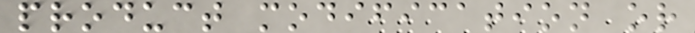product modification or
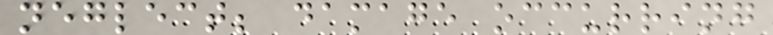neglect; damage occurring
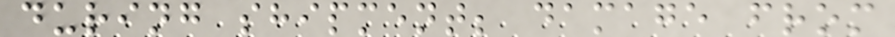during shipment; damage from
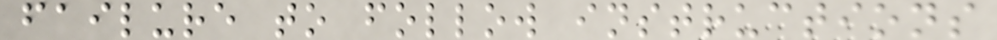failure to follow instructions
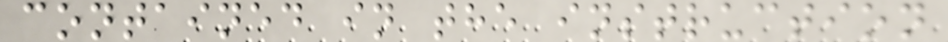contained in the instruction
